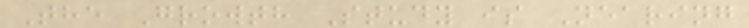The Growth Study is Nearing
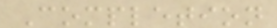Completion
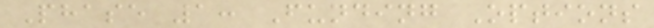Phase 1: Funding Options
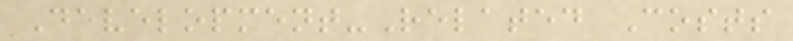Development-Related Costs
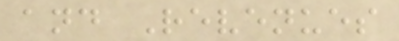and Revenues
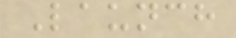Launch
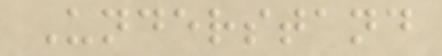Understand
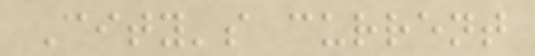City's current
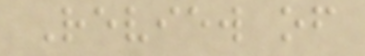Review of
